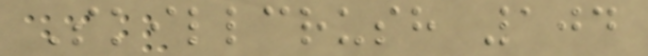Skillcrush 104
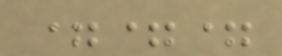===
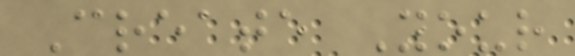Create Your
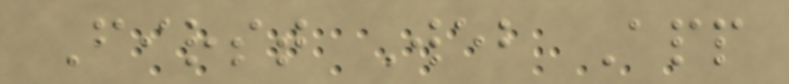First Web App
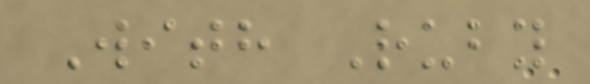With Ruby
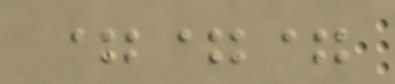===
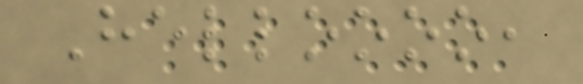Helloooo,
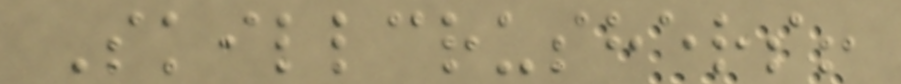Skillcrushers!
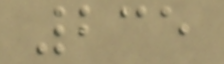235
